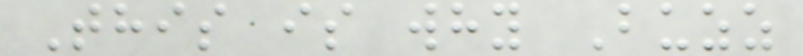This is why Buzz
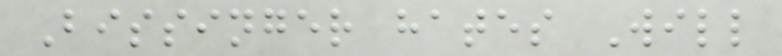Bissinger hates Will
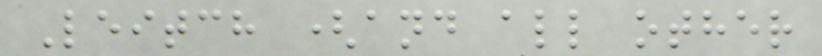Leitch (and all other
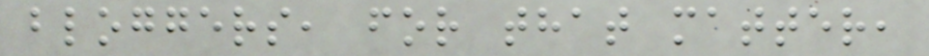bloggers, for that matter,
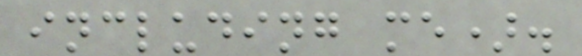including me).
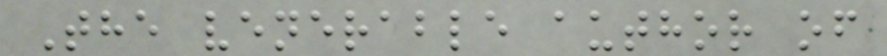The venerable author of
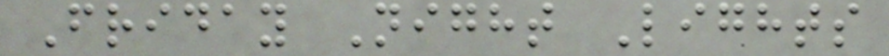Friday Night Lights
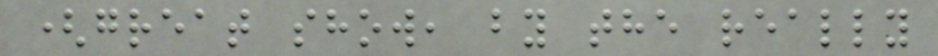(great show, by the really
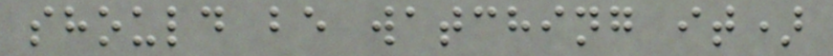should be watching it)
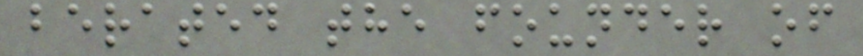berated the founder of
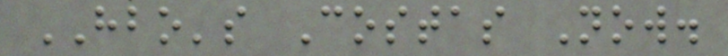HBO's Costas Now.
